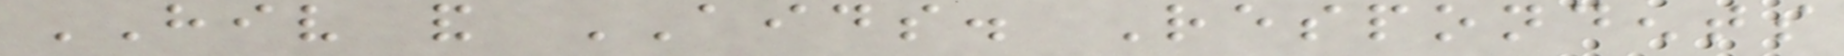HIV and AIDS. Respondents
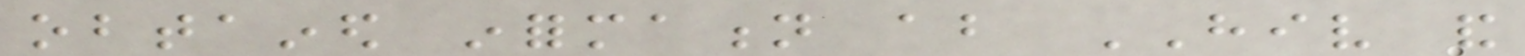obtained information about HIV and
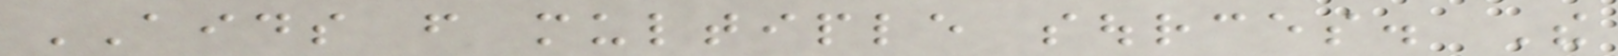AIDS from multiple sources. The
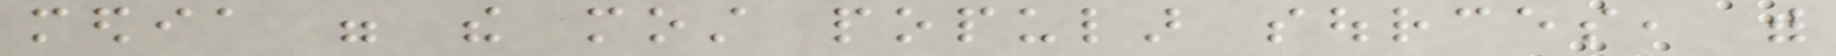media were the most popular sources, with
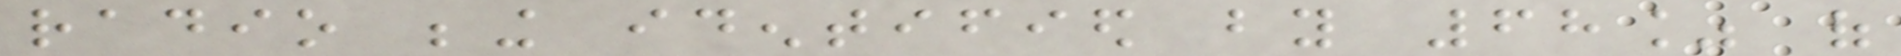radio being identified by 68% of
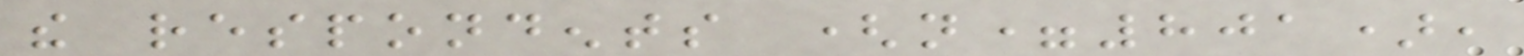the respondents (n=801),
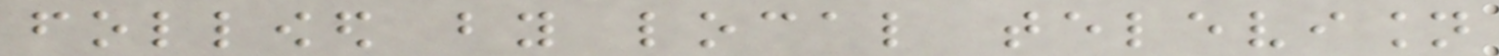followed by local television
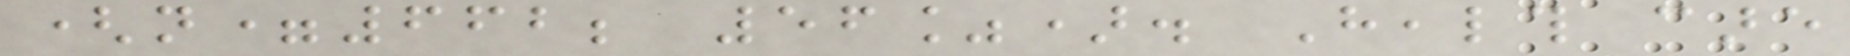(n=662; 56%). Health care
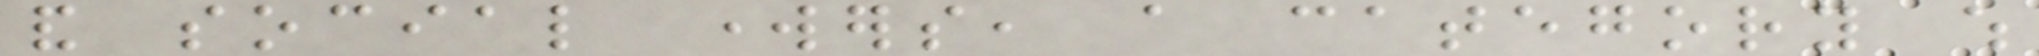and social workers, a category which
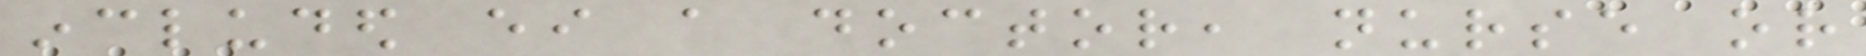included either a doctor, nurse or
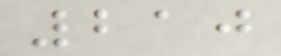210
